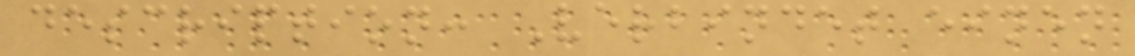description: Verbindet einen
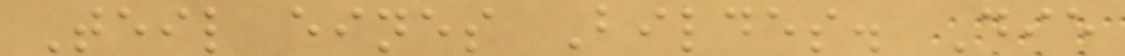Teil eines Bildes. Die
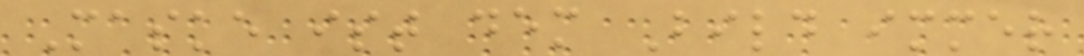Maske ist dem Bild immer
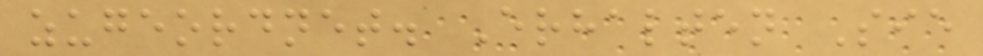zugeordnet. Erhalten Sie
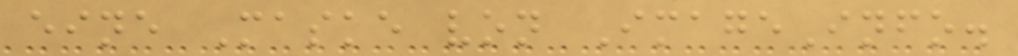eine Maske von ImageInfo.
